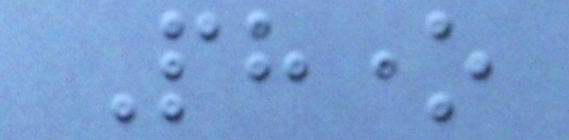Phone
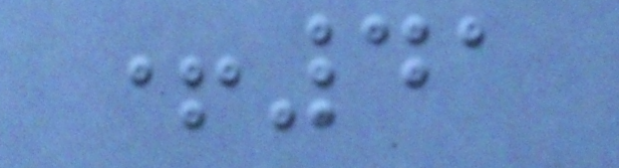+41
